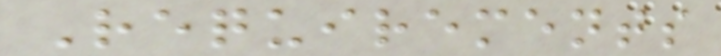Requirements
